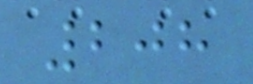208
